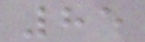85
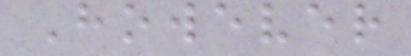However
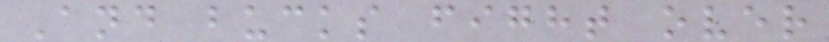And bucks fight over
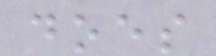does
